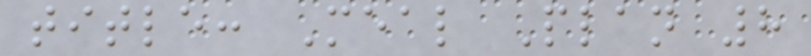title: Meal Plan 8
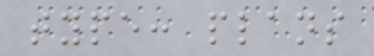type: plans
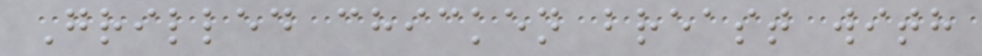Grilled chicken breast with
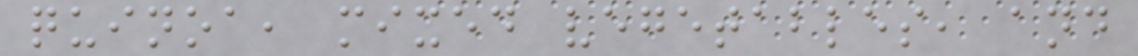quinoa, mixed vegetables, and
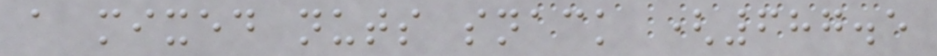a mixed nuts snack (687.5
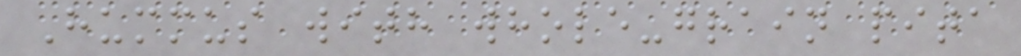Hummus with whole-grain pita
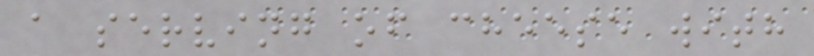a serving of cheese with
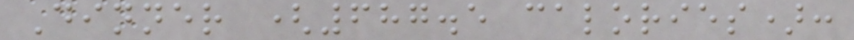Dinner (687.5 calories):
